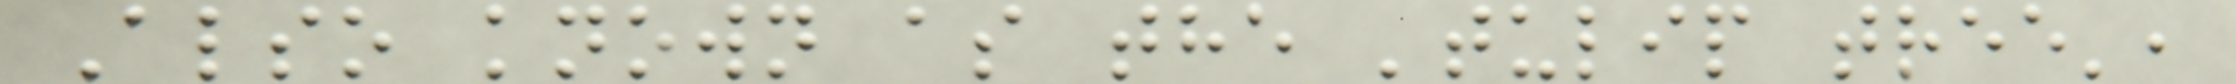Also known as the 'tulip tree',
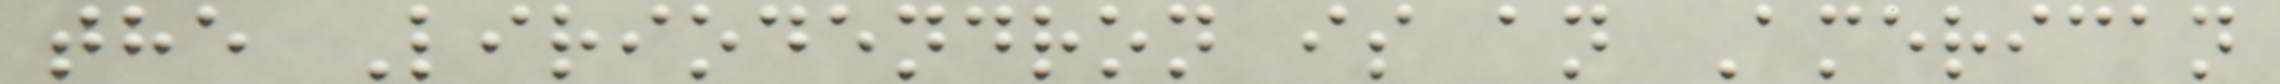the Liriodendron is an American
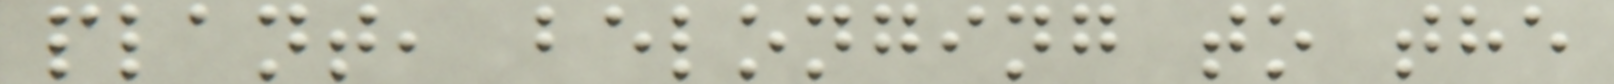plant, belonging to the
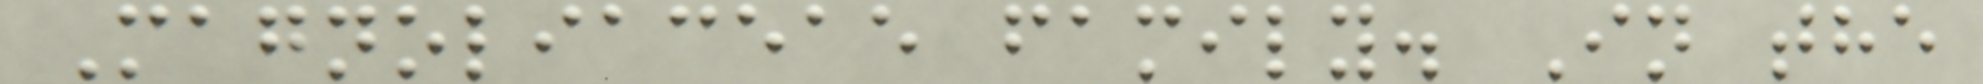Magnoliaceae family. In the
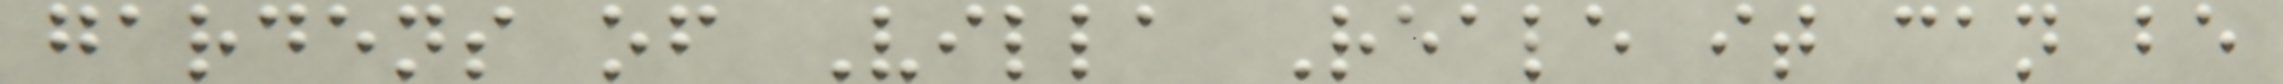gardens of Villa Reale it can be
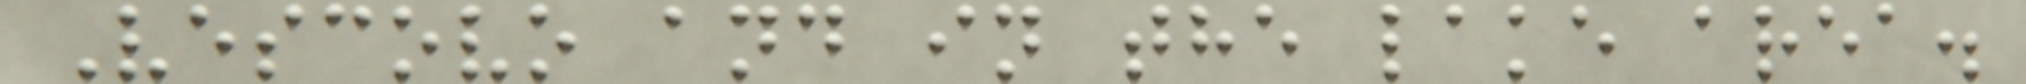Vescovo and in the lake area.
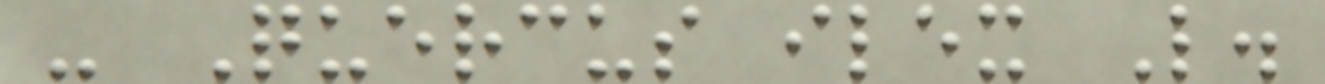- Quercus ilex L.
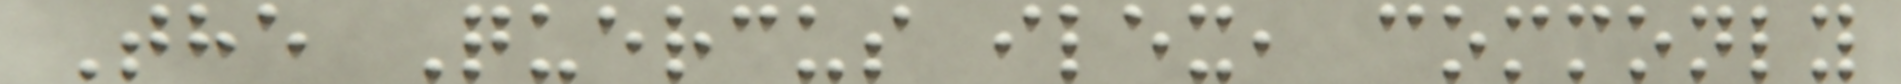The Quercus ilex, commonly
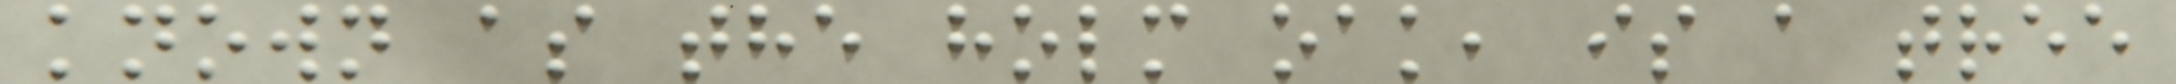known as the holm oak, is a tree
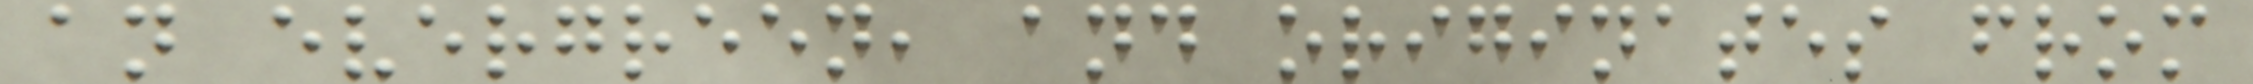an evergreen, and originates from
